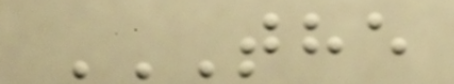THE
